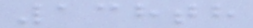138th
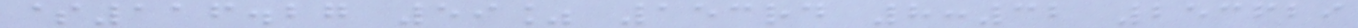$116.27 59% 153rd 8:32 253629
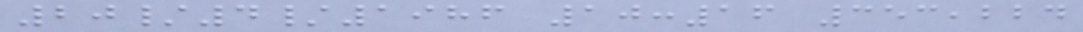20/4/1986 10:16 353,224
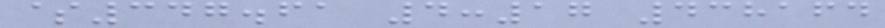$347.61 4:17 438164
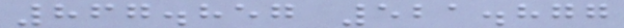867.857 521.877
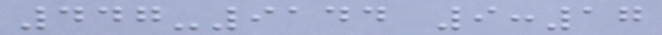447-9144 9:17
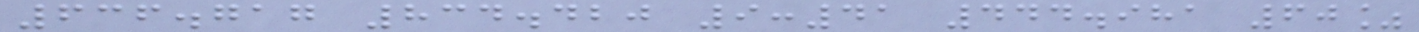636.717 834.420 9:41 444.981 60%
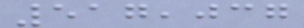517,037
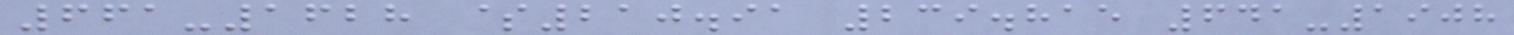661-1628 $210.91 239.815 641-1908
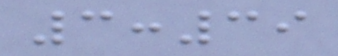3:39
